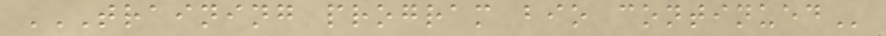TRAINING PROGRAM BIO CONTINUED
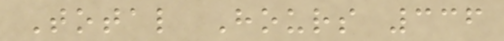Total Hours 336
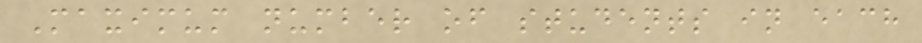Maximum number of students in each
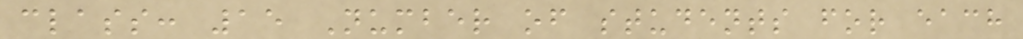class: 15 Number of students for each
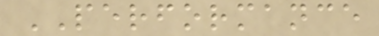PERFORMANCE
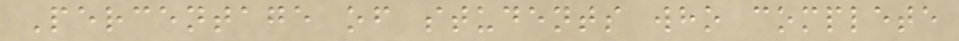Percentage of students who complete
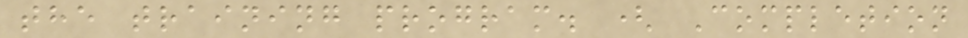the training program. ( Completion
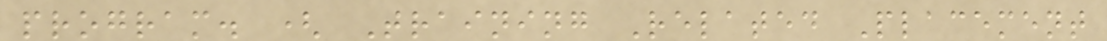program. ( Training Related Placement
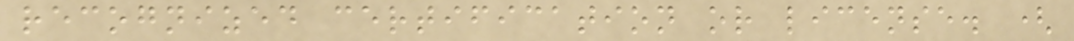recognized certification or license. (
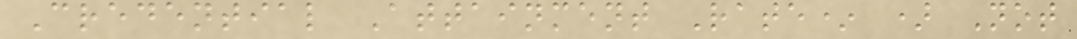Credential Attainment Rate* ) Not
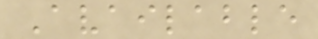Available
